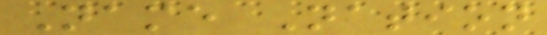Name Nation
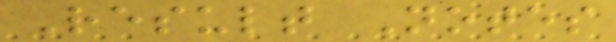Result Notes
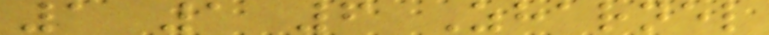1 1 6 Zharnel
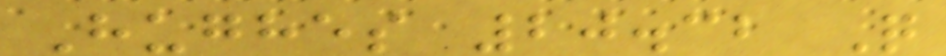Hughes 20.32 Q
